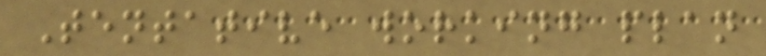Tentative working plan
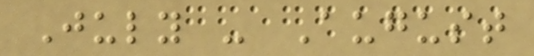July - August
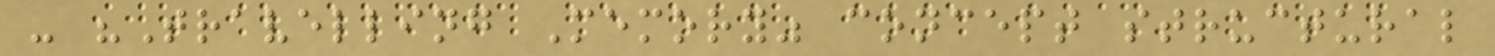- "Travelling Memory" concept structural
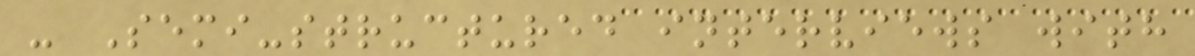- Semi-structured interviews with
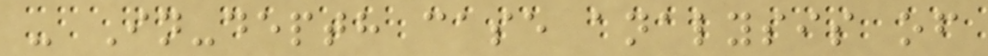- In-depth case analysis of
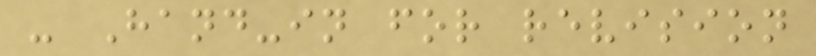- Hand-in for revision
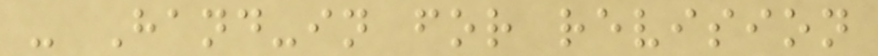- Hand-in for revision
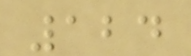124
